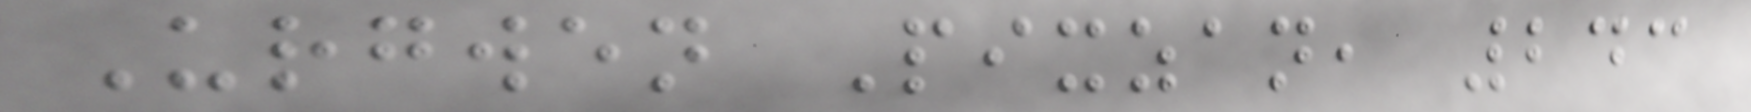Urgwen Pixzan, 243
